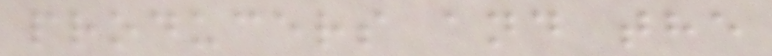producers and the
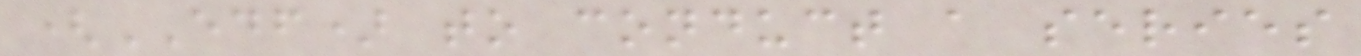(EDF) to conduct a series
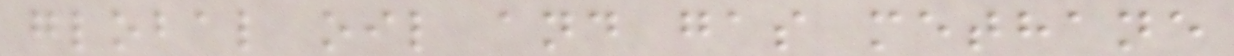global oil and gas methane
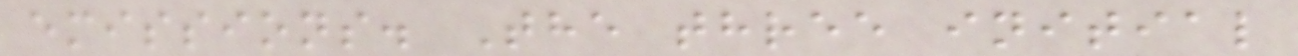emissions. The three initial
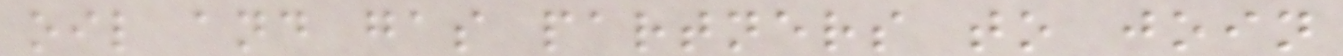oil and gas partners to join
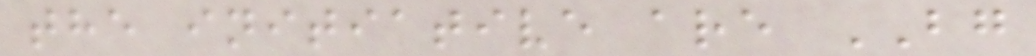the initiative are BG
